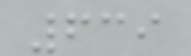639
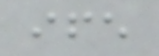ife
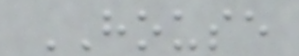HOUSE
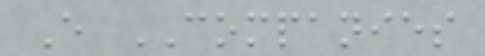E COMPANIES
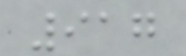917
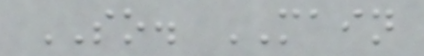SO. MAIN
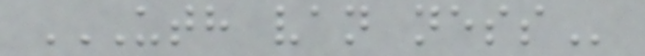UTH VAN NESS
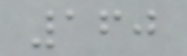160
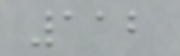112
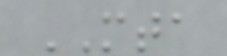MTA
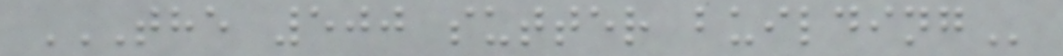THE 500 SUTTER BUILDING
